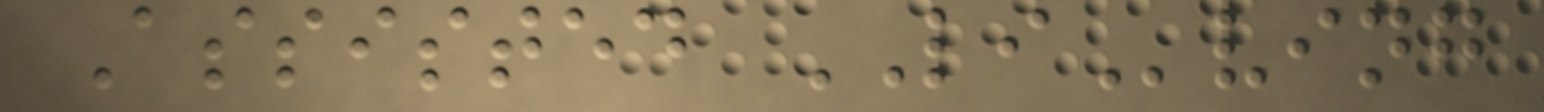Assisted LIving
